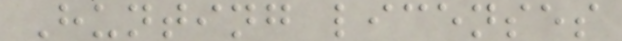Hunting licenses
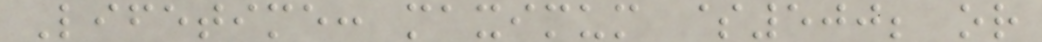Lifetime: maximum $500; or
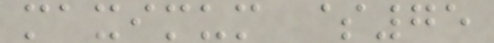maximum $75
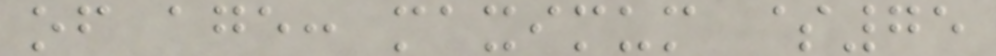of age: maximum $75
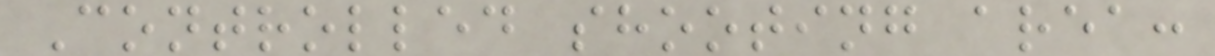Controlled shooting area:
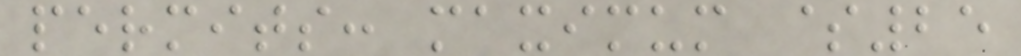permits: maximum $25
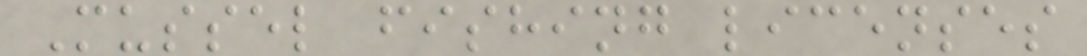Mussel fishing licenses
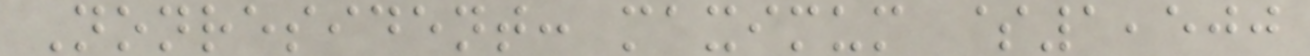Nonresident: maximum $1,500
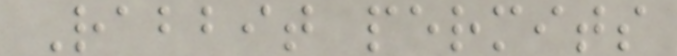Rabbit permits
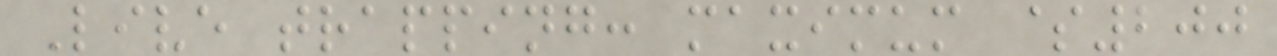Live trapping: maximum $200
